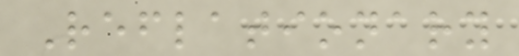Reflationary
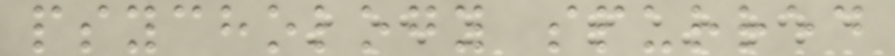psychology spurred
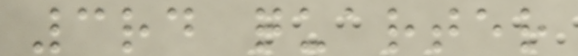3rd quarter
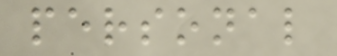personal
